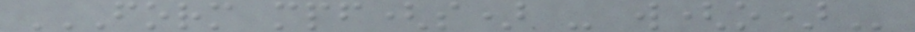FORM MPF(S) - W(O)
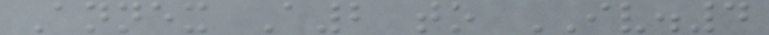Annex A2 to IV.4
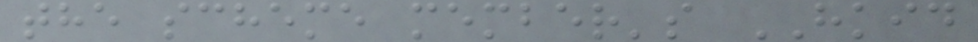the scheme member's HKID
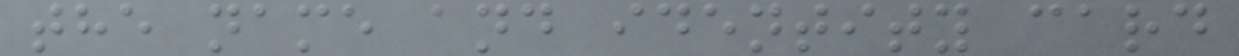the name and identity card
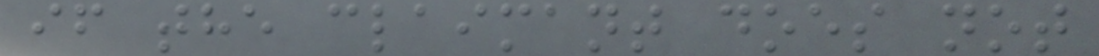if the claimant does not
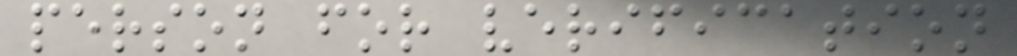person for verification
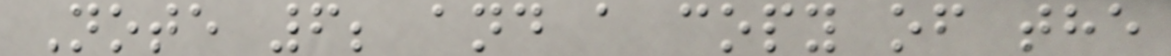Note 6; and a copy of the
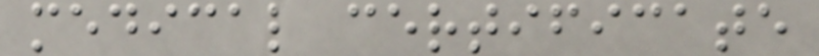medical certificate
